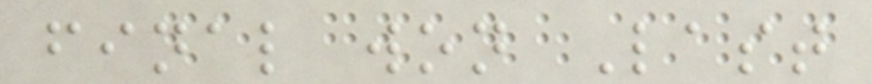final won Last
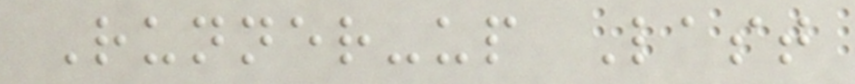Runner-up Last
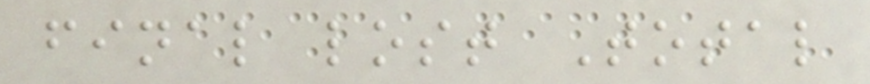final lost Total
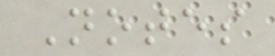Notes
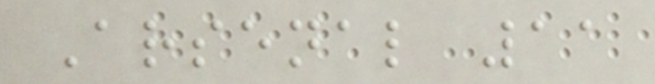Arsenal 11
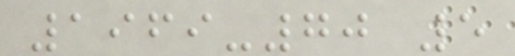1969-70 5
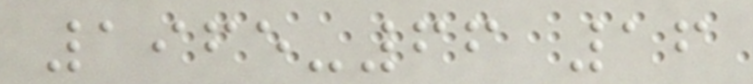1965-66 16
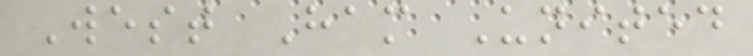West Ham United
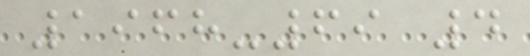1968-69 4
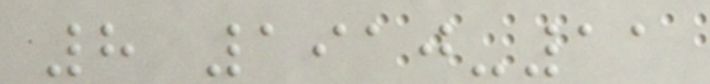8 1910-11
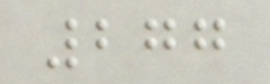277
